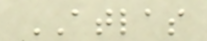ATLAS
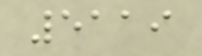5119
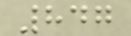847
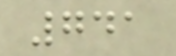741
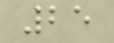25
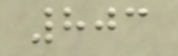803
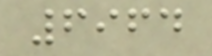6964
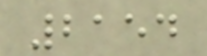2154
